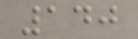140
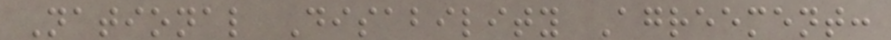National Disability Agreement:
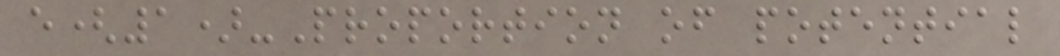e(1)-Proportion of potential
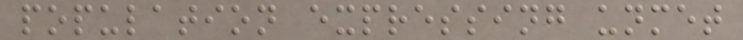population expressing unmet
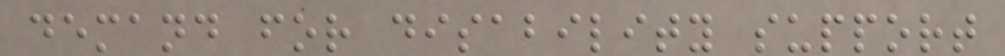demand for disability support
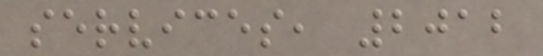services, 2012
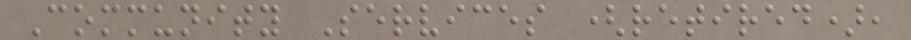Community Services (retired),
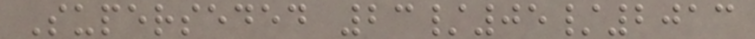Superseded 23/05/2013
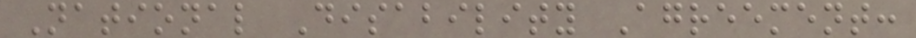National Disability Agreement:
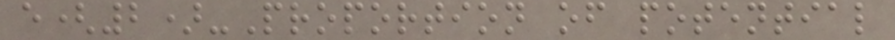e(2)-Proportion of potential
